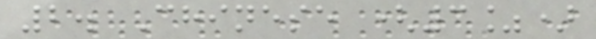2. Chinese (3%)
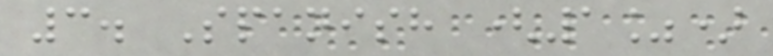3. Spanish (1%)
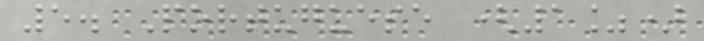5. Portuguese (1%)
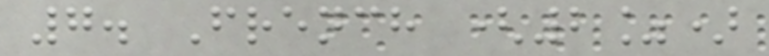7. French (2%)
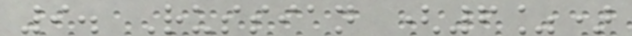9. Russian (6%)
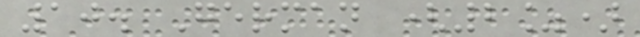10. German (2%)
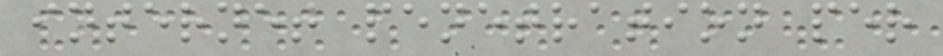internet penetration per
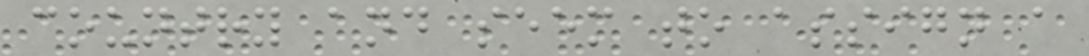country and seem to assign a
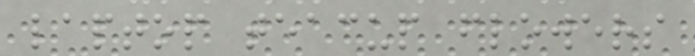laptop teacup flowers
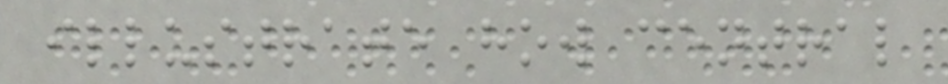illustrate how central
